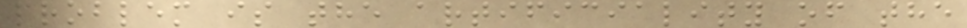problem is the artificiality of the
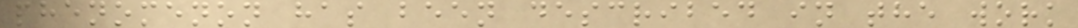phenomenon has been described in the work
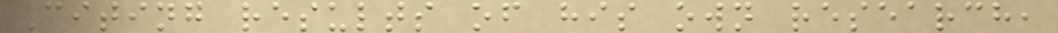Citing results of his own research,
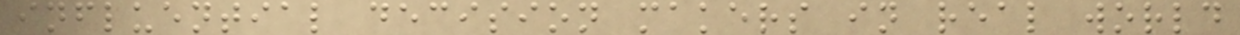influential decision makers in real world
